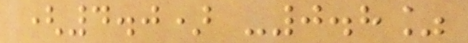(4.0) -0.8%
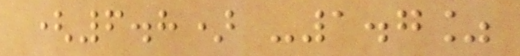(6.8) -1.7%
